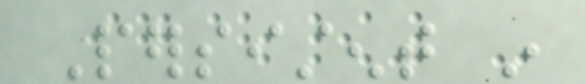Persistent in
